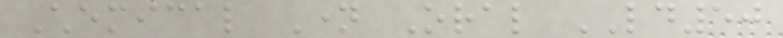Chemical Name Oral LD50
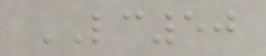LC50
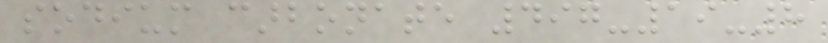sodium carbonate 497-19-8
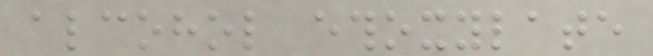alcohol ethoxylate
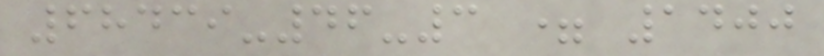68439-46-3 = 1400
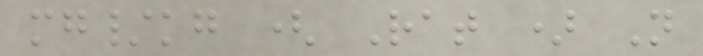mg/kg ( Rat ) Not
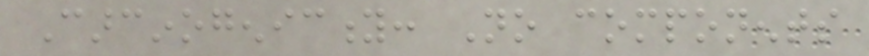Carcinogenicity: No components
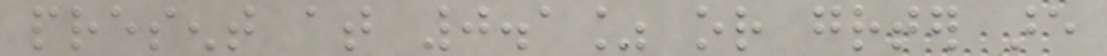present at 0.1% or greater are
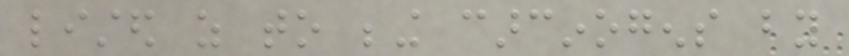listed as to being carcinogens by
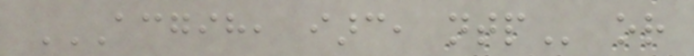ACGIH, IARC, NTP or
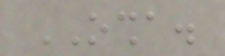OSHA.
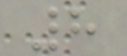8
